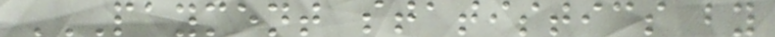PAYMENT STATISTICS BY
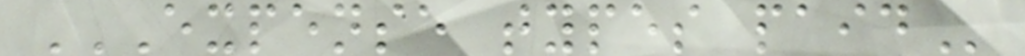EXPENSE TYPES PAID
